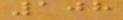108
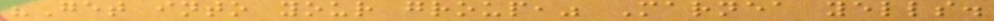"Get into your group," Marnea yells.
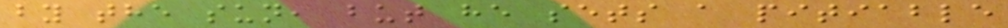by the sun, but he sets a pitiable
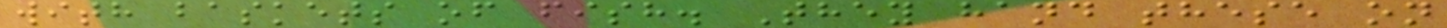with baskets of fish. They hand these on
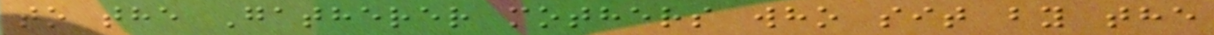to the Gatherer mothers who sit by the
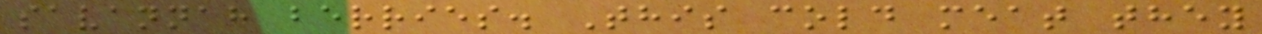savannah berries. This cold meat they
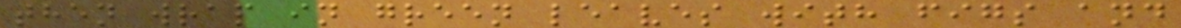then wrap in green leaves with figs and
